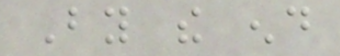By the end
